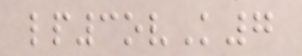lp3ovK7
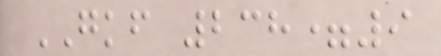GKF 238=9
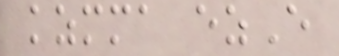kzmma ezE
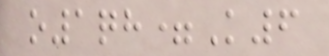o1qh=K6
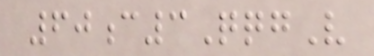60c3QqgV
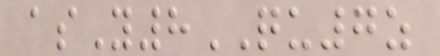asY8QU7z
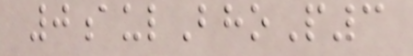0aulBhoP3
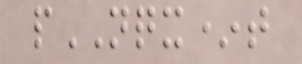pNQX*t
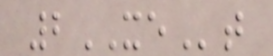2XEt
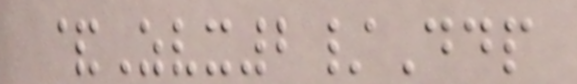&Zvx2/Ddp
